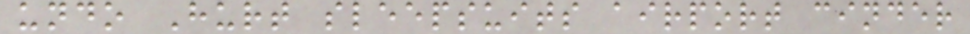undo Hurt sleepsuits airport cinder
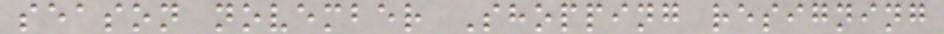season november Shopping resigning
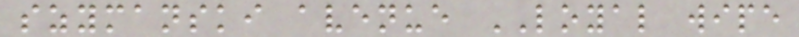szymanski avenue LOYAL wipe
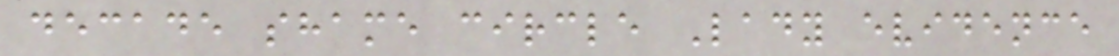decade shame circle Lady evidence
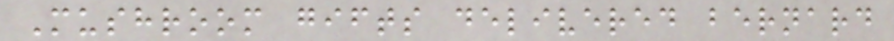Mushroom gifts delivered bernard
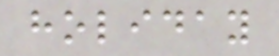holiday
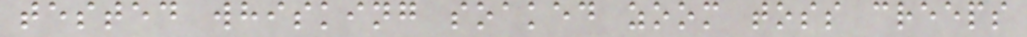tested whisking soaked zoom toss creeps
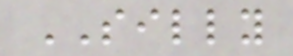SILLY
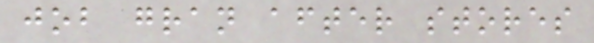job gran after stores
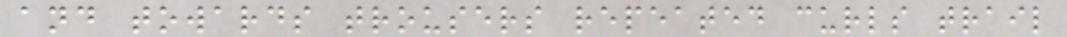and towards trousers repeated curls trail
